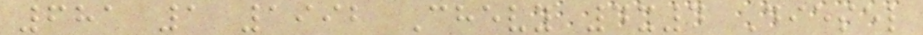681 1 1992 Chevy 4x4 Diesel
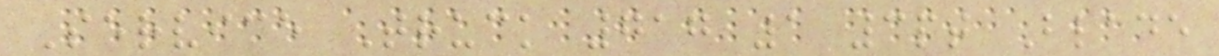Service Truck 717 1 3pt Blade
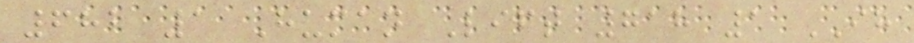682 1 Human Lift 718 1 IH
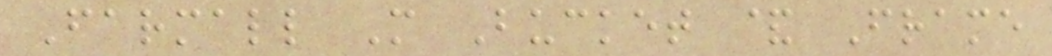Farmall M Bucket & Frame
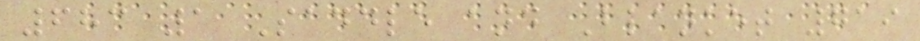683 1 Saddle and Blanket 719
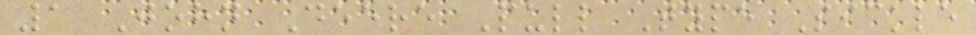1 John Deere Pull Type Sickle
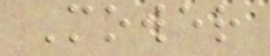Mower
